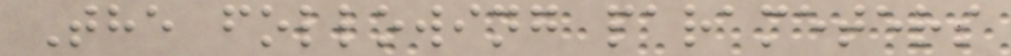The following parameters
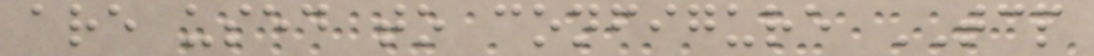are used to configure TCP
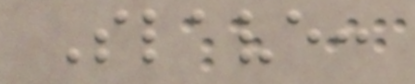Slave:
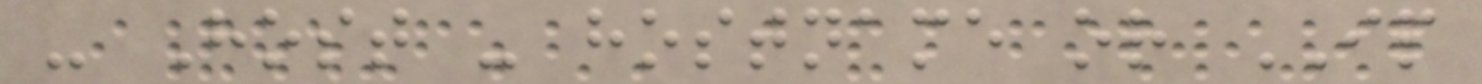- Host - hostname or IP
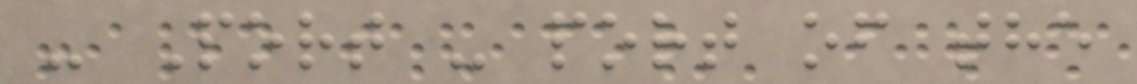- Port - port of the
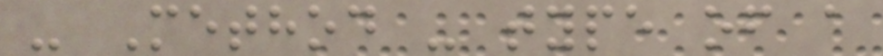- Method - type of a
